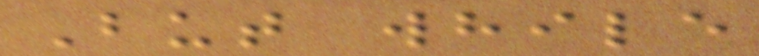But while
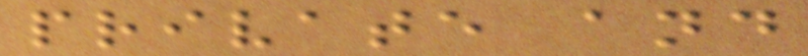private and
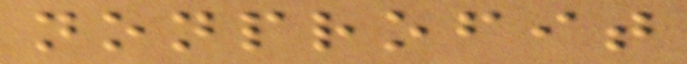nonprofit
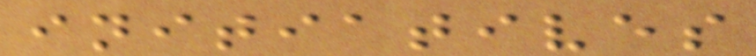initiatives
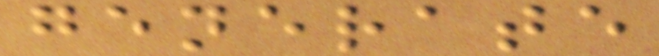generate
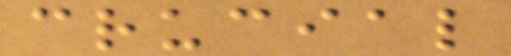crucial
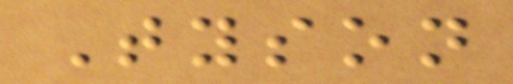Tyson
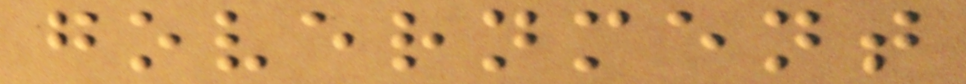government
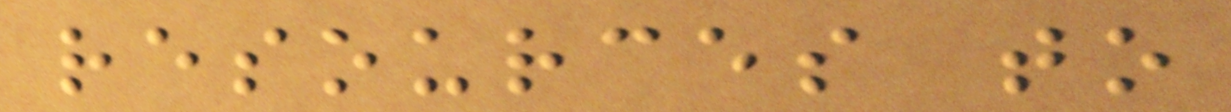resources to
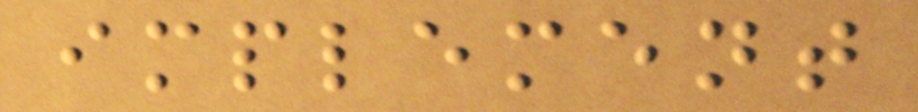implement
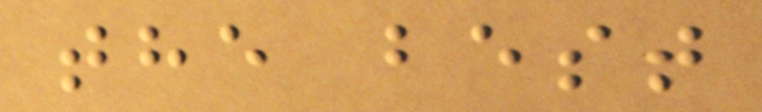the best
